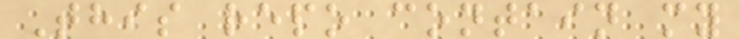This repo contain my
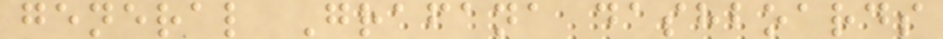general Grafana dashboards
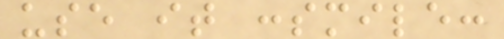use it :smile:
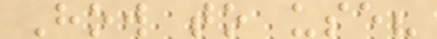How to use?
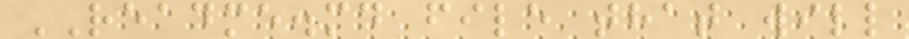README.md file that will
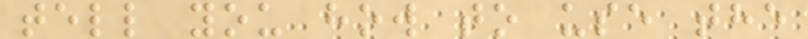tell you how to use the
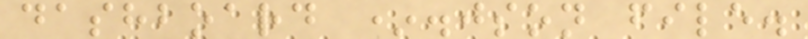dashboard *.json file.
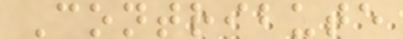Contribute
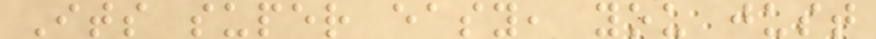Its super easy, you just
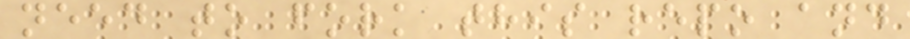need to fork this repo and
